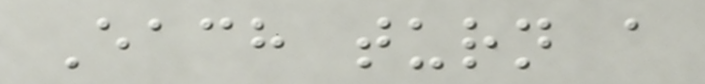Each turn a
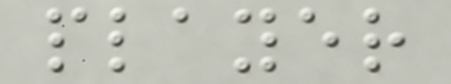player
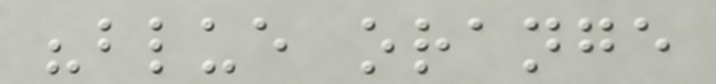"blue orange
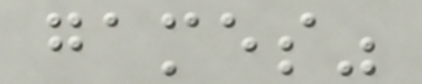games"
